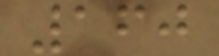160
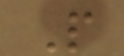P
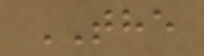THE
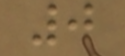0
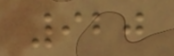920
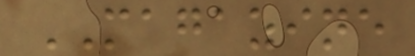MAGAZINE
